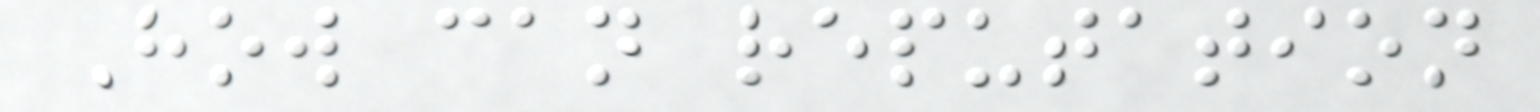How can reputation
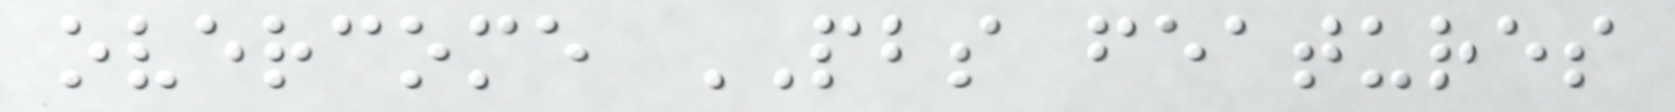overcome PBS features
